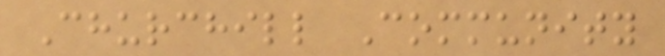Churchill Community
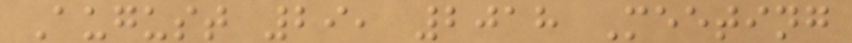August 29, 2018 Meeting
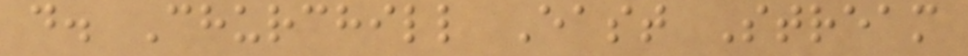d. Churchill East Stream
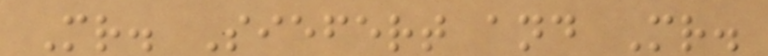Mr. Siefert and Mr.
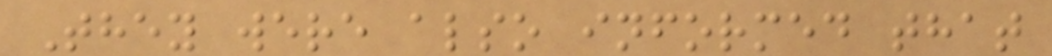They were also informed that
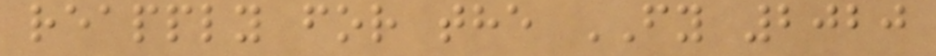reapply for the FY 2020
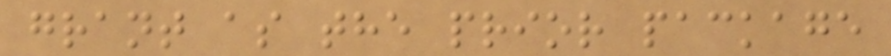grant as the prior package
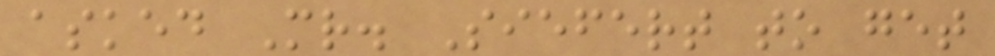asked Mr. Siefert to get
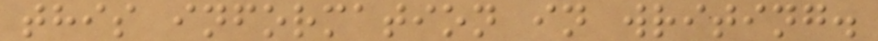this information in writing.
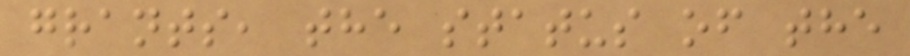grants, the status of the
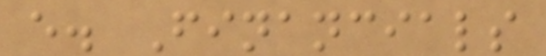e. Financials
